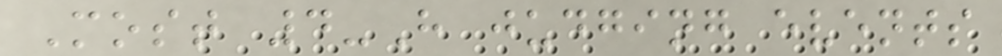Most 4-H judging events
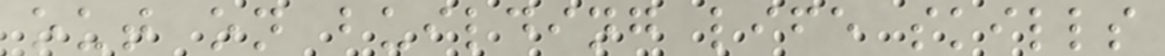out on building life skills
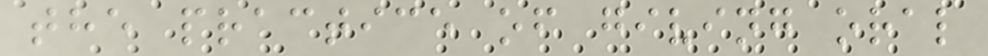the practice of giving oral
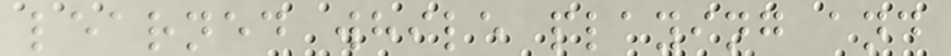learned while playing and
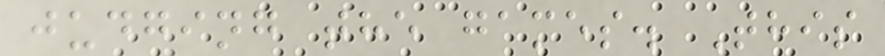judging the games. This
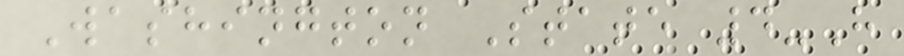Washington State 4-H
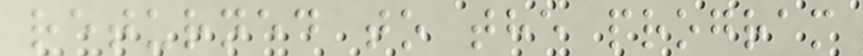returned to the program
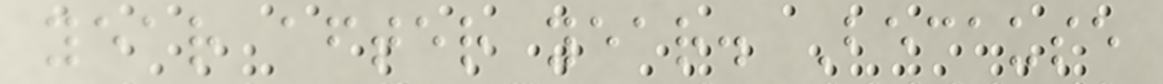year after year. Because
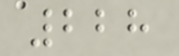228
